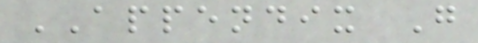APPENDIX G
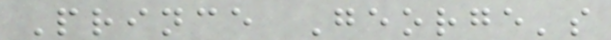Prince George's
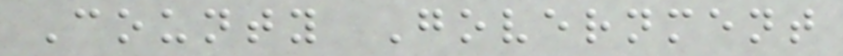County Government
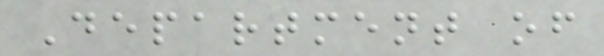Department of
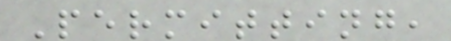Permitting,
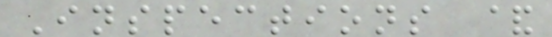Inspections &
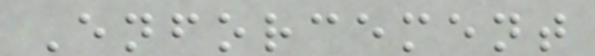Enforcement
